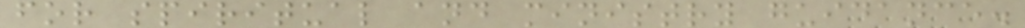for spiritual and ministry guidance.
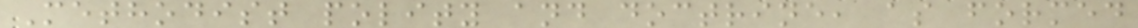Methodist polity and doctrine, as formed
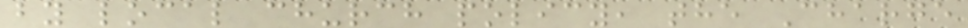by local church policy, the Charge
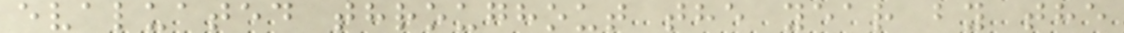evaluated throughout the year by the
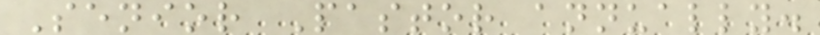Senior Pastor annually.
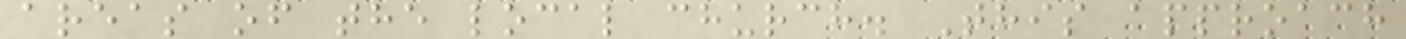areas of the local church. This approach
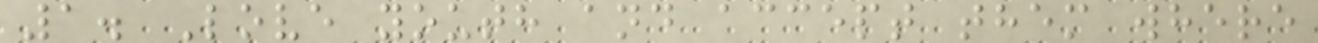1. Love youth and accept them where
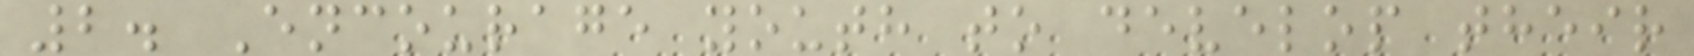2. Encourage youth to develop their
